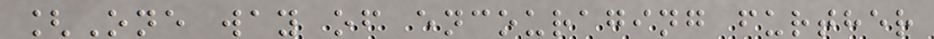[One way of encouraging further
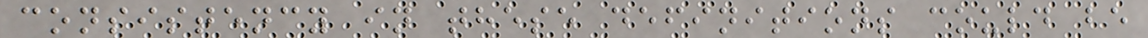consistency in these definitions could be
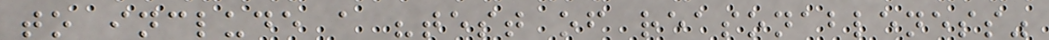to include a "test of reasonableness"
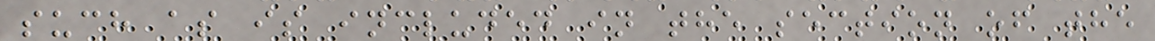such as is included in the section of the
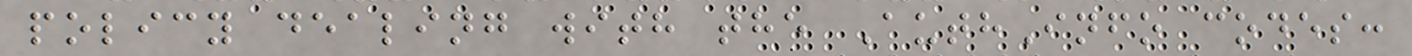policy dealing with the AuthInfo codes:
